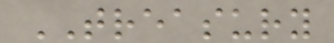TREASURY
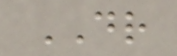DR
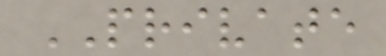PRIVATE
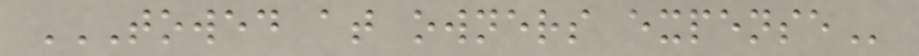TOWED AT OWNERS EXPENSE
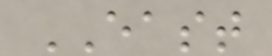EAST
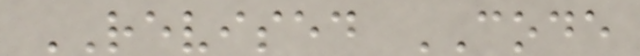REVISED CODE
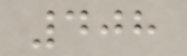408
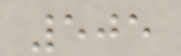505
